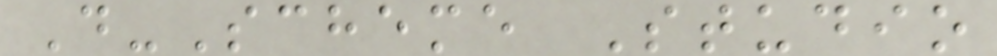D-Scheme Studio
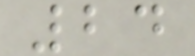24
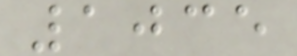1035
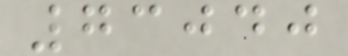73040
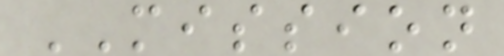MISSION
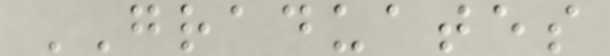GRADUATES
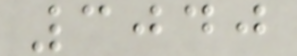3040
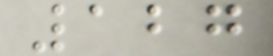127
